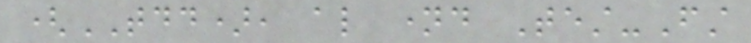(TDD), also named Test-First
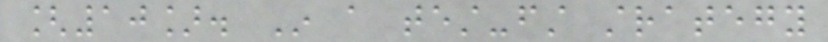[10]. In a test-first strategy
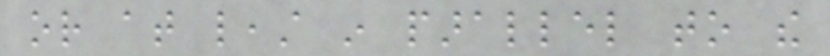or at least in parallel to the
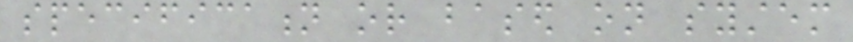specification or based on system
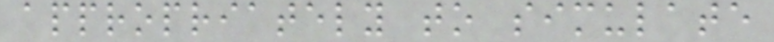appropriately to simulate
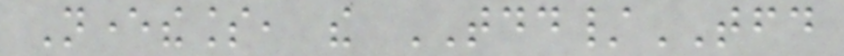Nevertheless, the TDD/TFD
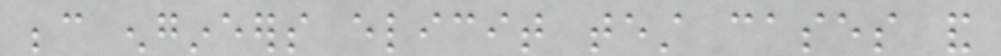because engineers elicit test cases and
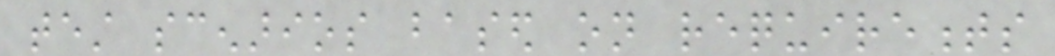test scenarios based on requirements
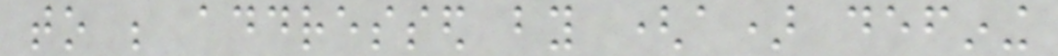to be addressed by (a) defining
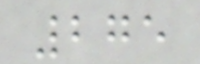275
